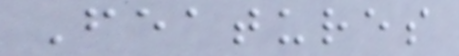Features
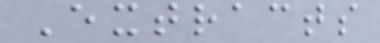Extracts
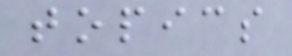topics
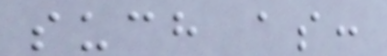such as:
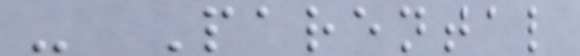- Parental
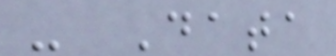- Data
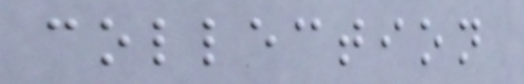collection
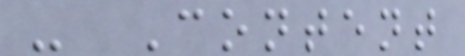- Content
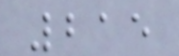215
